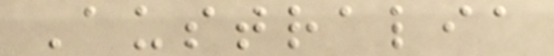Australia
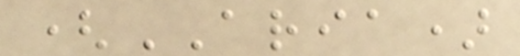(ARIA)
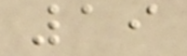19
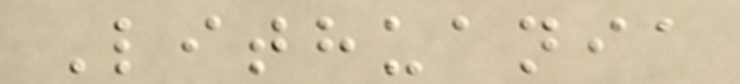Lithuania
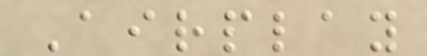Airplay
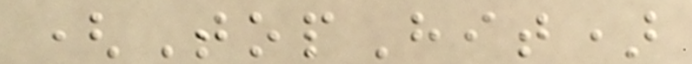(TopHit)
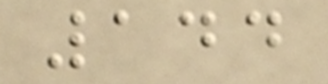144
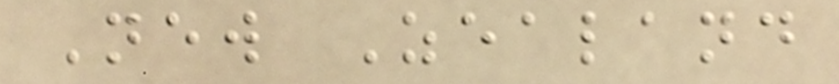New Zealand
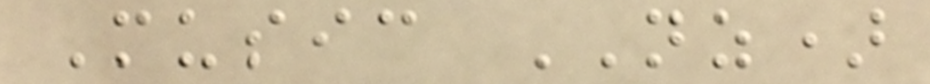Music NZ)
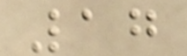17
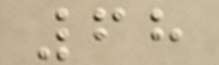68
